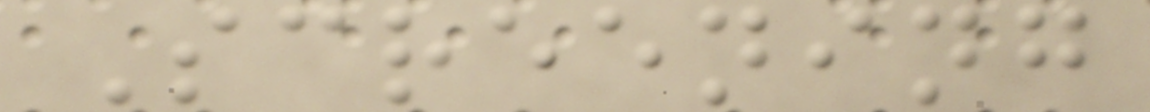Screening
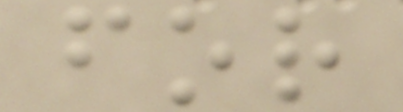for
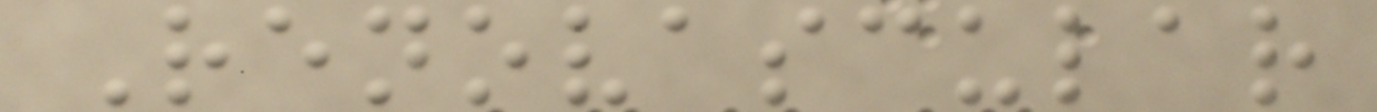Renovascular
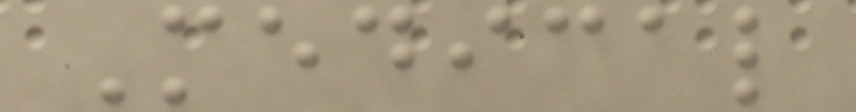Medical
